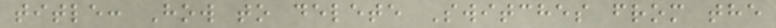title: How to delete Switches from the
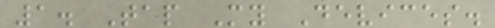1. Tap My Devices.
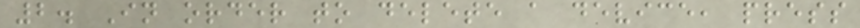2. In order to delete a device, press
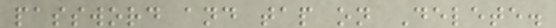password and tap on Delete.
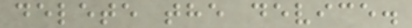delete the device.
